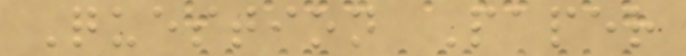Question Paper
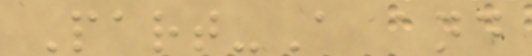Part-A and
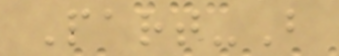Part-B
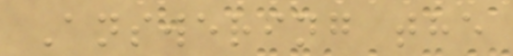Answering the
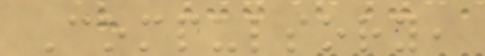Compulsory,
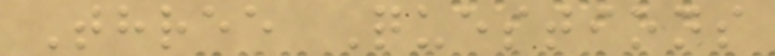Three Questions
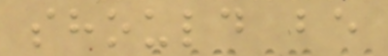should be
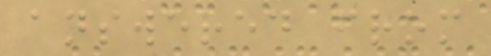answered from
